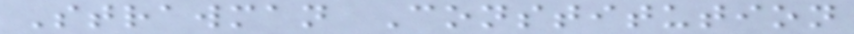Strawman Constitution
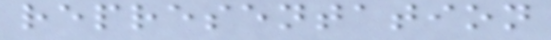representation
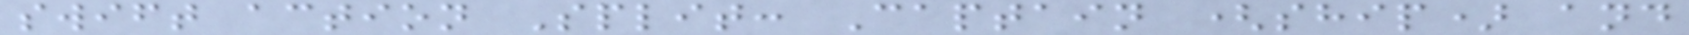swift action Split: Captain (ship) and
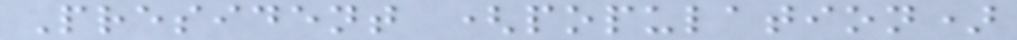President (population)
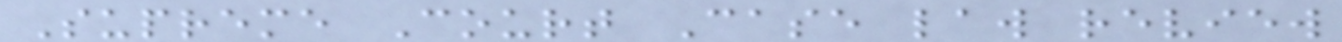Supreme Court Case law review
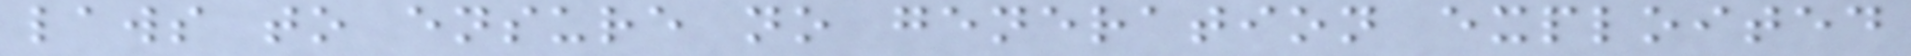laws to ensure no generation exploited
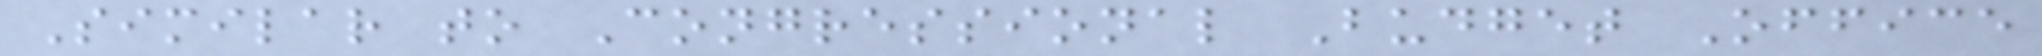Similar to Congressional Budget Office
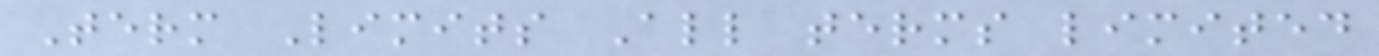Term Limits All terms limited
